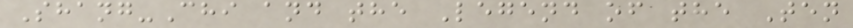Shang-Chi and the Legend of the Ten
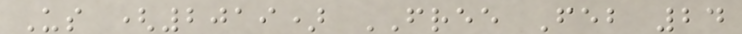Us (2019) FREE Feb 24
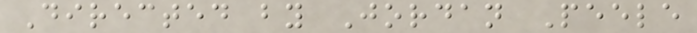Directed by Jordan Peele
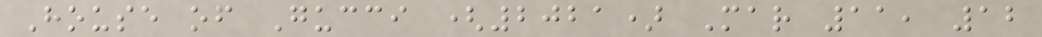House of Gucci (2021) Mar 11, 12
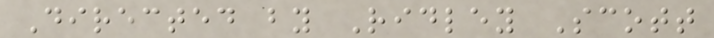Directed by Ridley Scott
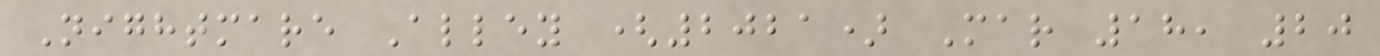Nightmare Alley (2021) Mar 18, 20
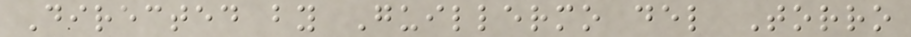Directed by Guillermo del Torro
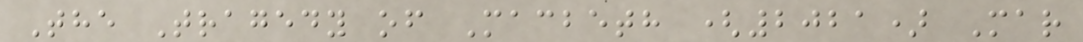The Tragedy of Macbeth (2021) Mar
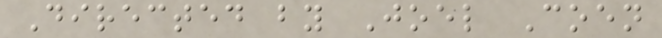Directed by Joel Coen
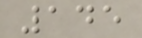145
